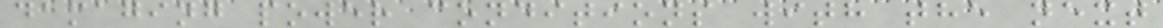damaging power conditions with the next
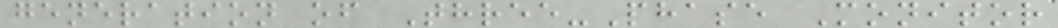generation of Three-Phase Monitor
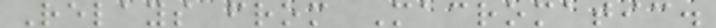Relays from Macromatic.
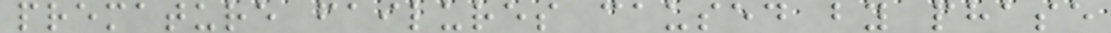premature failures caused by phase
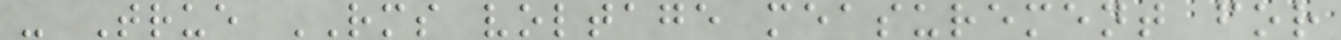- True RMS voltage measurement for
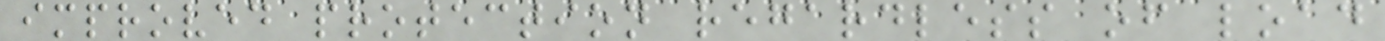improved protection regardless of load
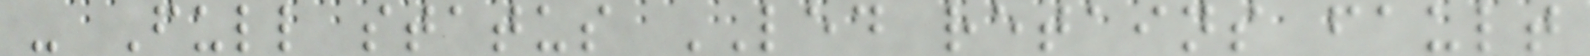- Full status LED retains fault
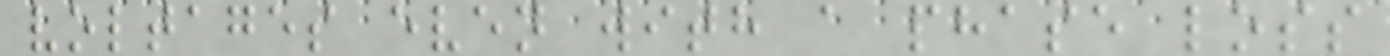voltages even with a phase loss
